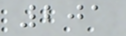201
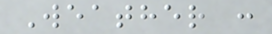Weather :
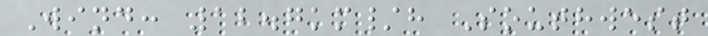Wind: 12.7km/h Southwest
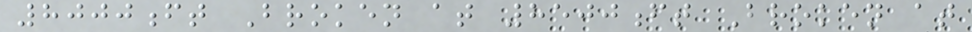8000ft Broken at 8500ft Broken at
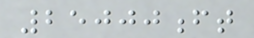25000ft
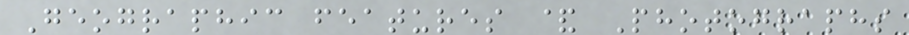Geographic features & Photographs
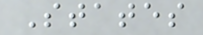States
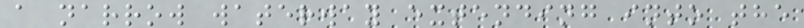a narrow waterway extending into the
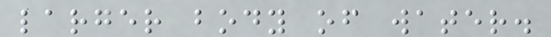larger body of water.
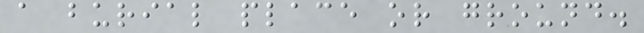a burial place or ground.
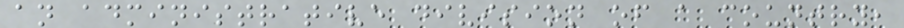an administrative division of a country,
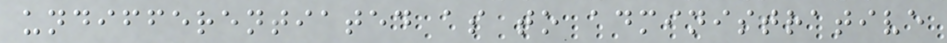undifferentiated as to administrative
